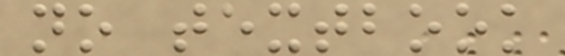no textbook
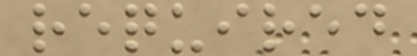required
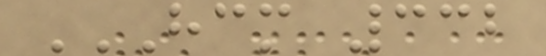HCM 332
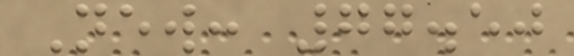New: 77.50
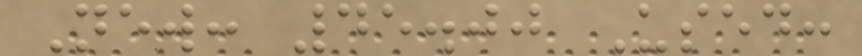New: 45.00 Used:
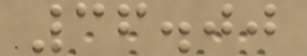36.00
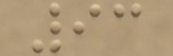93
